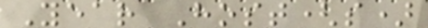Year Host(s)
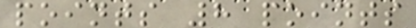points 8 points
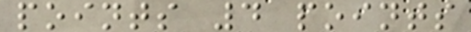points 4 points
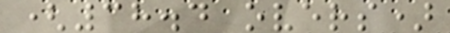(38.4 overs)
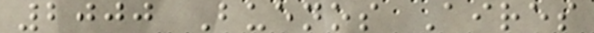2000 Buenos Aires
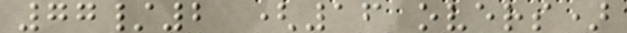77/2 (16 overs)
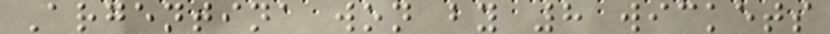Argentina won by 8 wickets
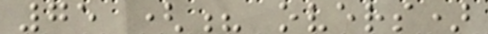75 (? overs)
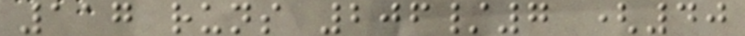117 runs 206/7 (40
